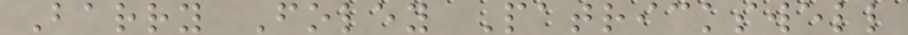Barry Foley Patrickswell
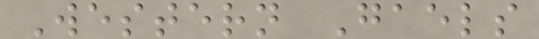Western Gaels
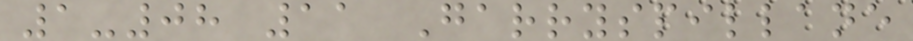1-08 11 Garryspillane
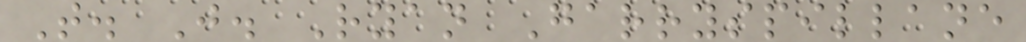T. J. Ryan Garryspillane
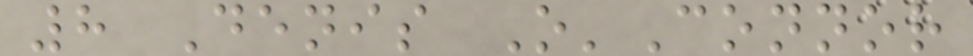8 Denis O'Connor
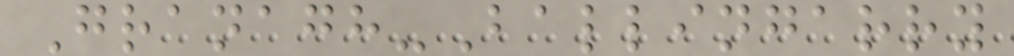Granagh-Ballingarry
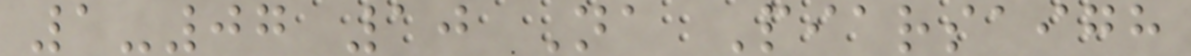1-07 10 Na Piarsaigh
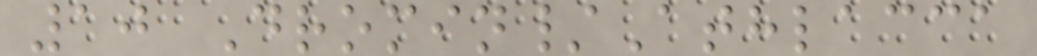10 Dromin/Athlacca
